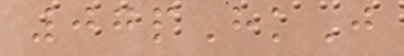07pHkJ
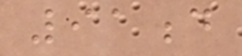91d
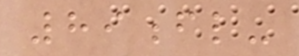89fl-
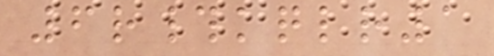6r#kqlr1
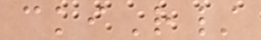ckiR/
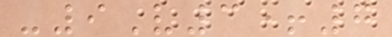-9V3+7
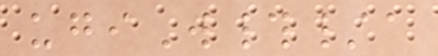ugiW#/a
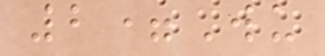2=Wu
